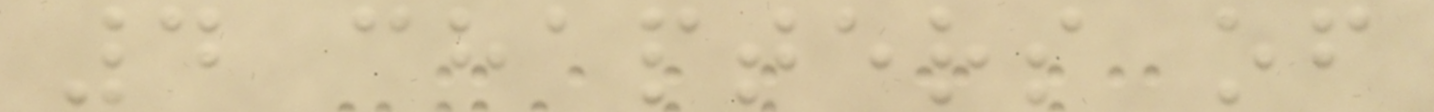4 chapters of
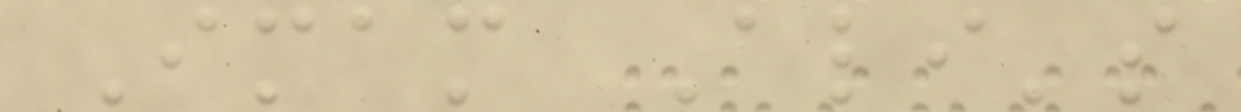Imam Ali's
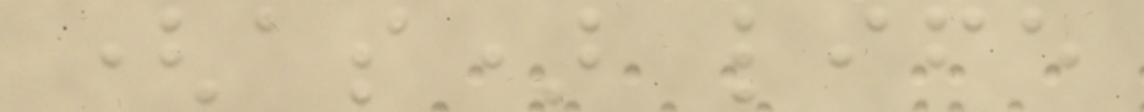(as) life
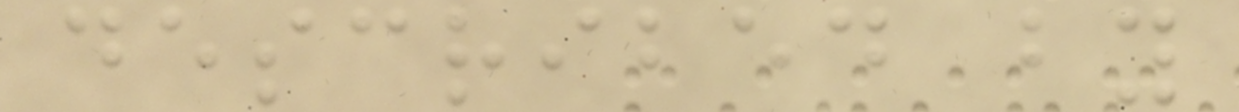described by
